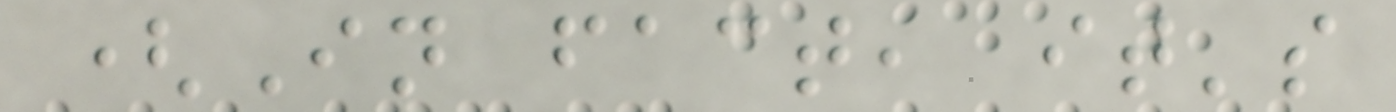(In fact, it's
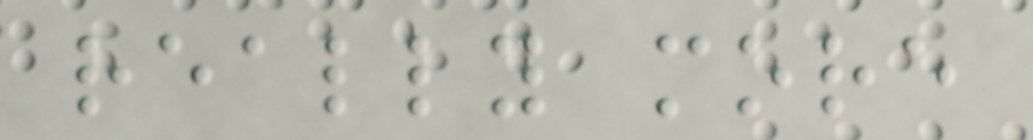really more
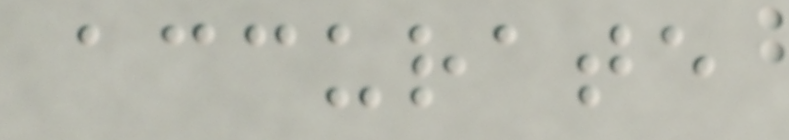accurate
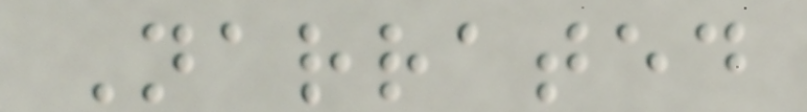Narrated
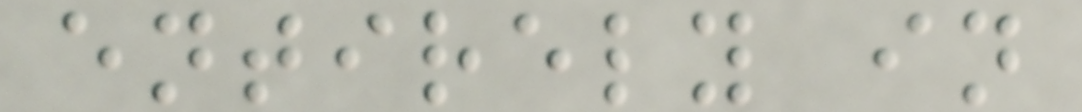entirely in
